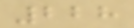228
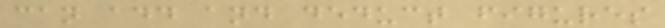can add and deduct figures
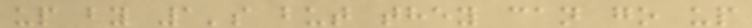up by 1's but they can go up
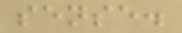sense.
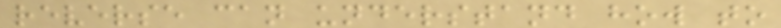reverse can understand how to
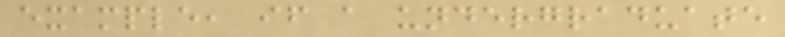example, if a undergraduate
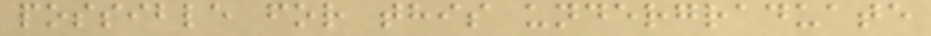possible for this undergraduate
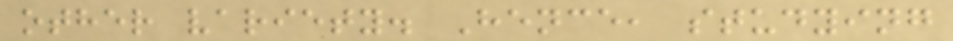other variety. Hence, studying
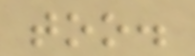too.
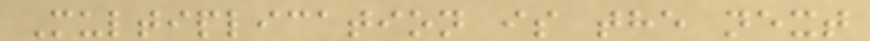Multiplication is the next
